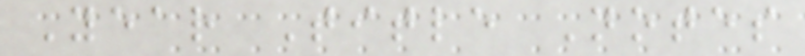Year Title Notes
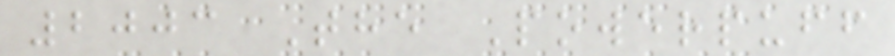2003 The Powerpuff
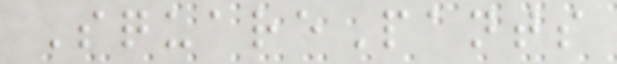SquarePants
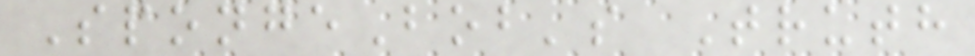SpongeBob's Truth
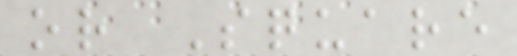or Square
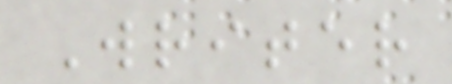Writer
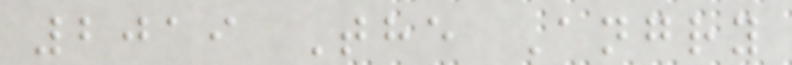2019 The Angry
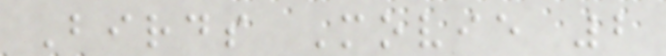Birds Movie 2
